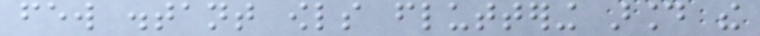few distant owls fluttering around the
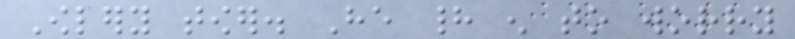Owlery tower. He had enough to worry
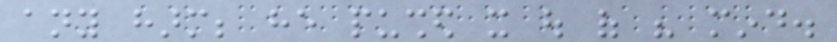any harm; he pushed it out of his mind.
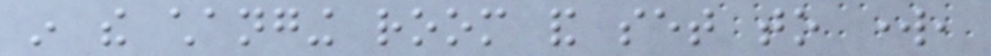in the changing room and set to work,
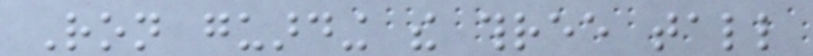Ron guarding the three tall
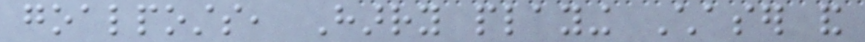goalposts, Harry playing Chaser and
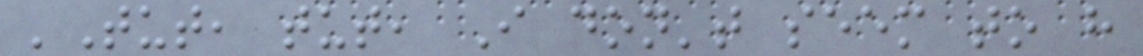'Tut, tut, I don't seem to have
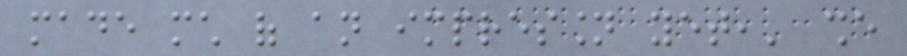made much of an impression yet,' she
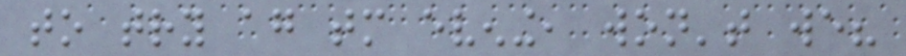to try again tomorrow evening, won't we?
